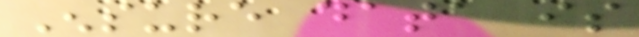Ensure data is
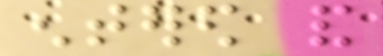entered and
